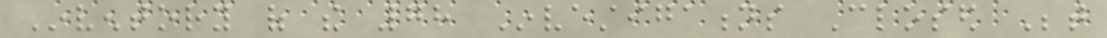Inventory of the 78 Investigations Closed Between
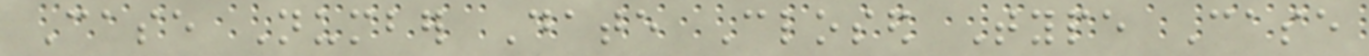Case Number Date Closed Type Case
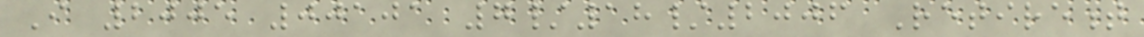I 2005 00101 7/18/2006 Retirement
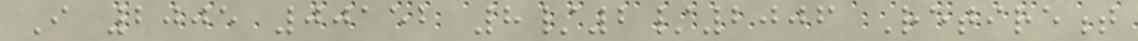I 2005 00152 8/2/2006 Retirement
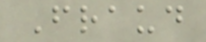Fraud
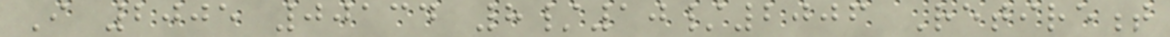I 2005 00134 8/10/2006 Retirement
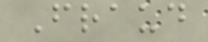Fraud
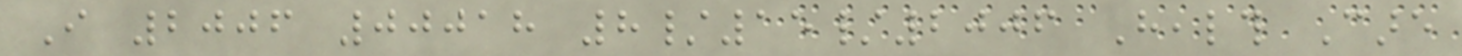I 2006 00018 8/15/2006 Health Care
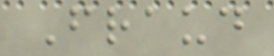Fraud
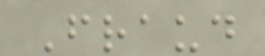Fraud
